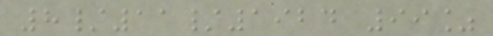8/11/1924 99%
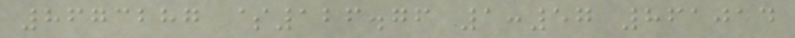8673287 $126.76 1:57 861014
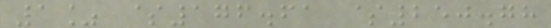1% $176.61 $250.78
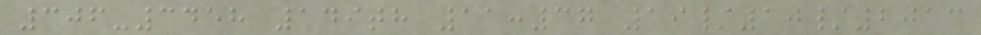306-3458 149th 11:37 19/10/2013
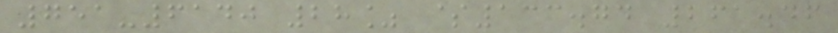751-6140 28% $133.74 261.46
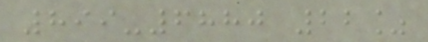899-6880 22%
